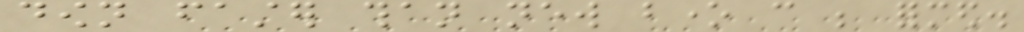down faster than new bone can be formed.
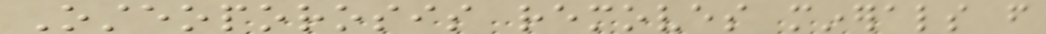Osteoporosis removes minerals from
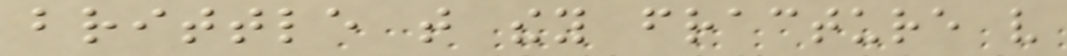brittle that they fracture very
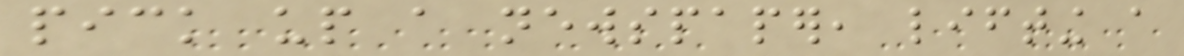pick up a newspaper, lifting a
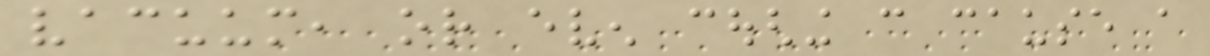vacuum, or even coughing can cause a
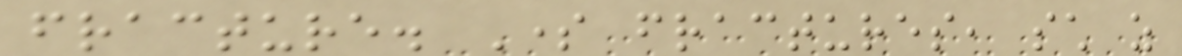fracture. Some fractures, such as
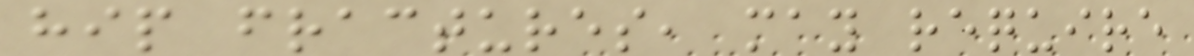hip fractures, may require
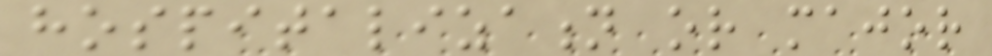hospitalization or major
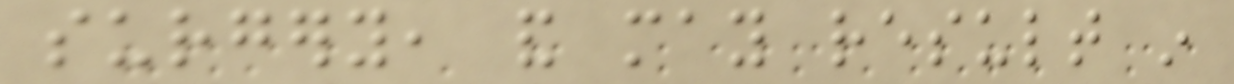surgery, and may result in
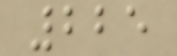225
